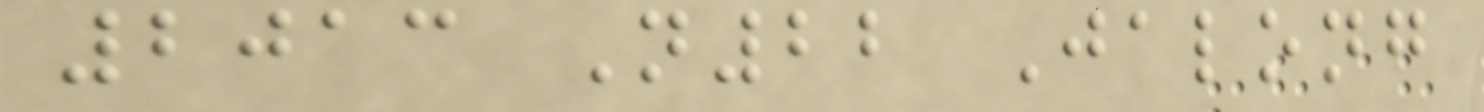2013 N22 Jalong
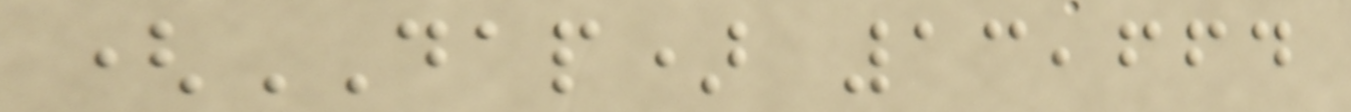(DAP) 13,664
